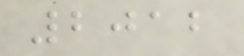2012
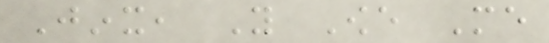Jinx, You Owe Me
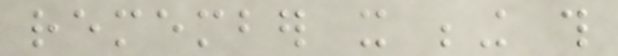remember it being this
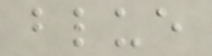blue
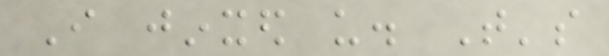I jinxed us. That's
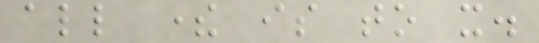all there is to it.
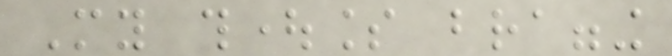My thoughtless bragging
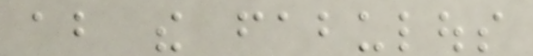about the fabulous
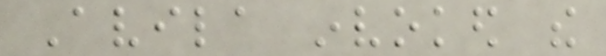Avila invoked the
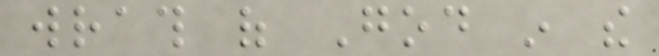wrath of God in the
